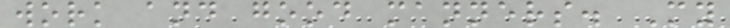work and good manners. My
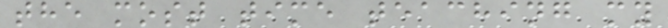the most time teaching my
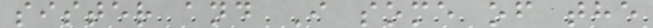sister and I some of the
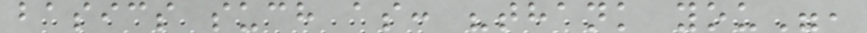basics such as: "thank you",
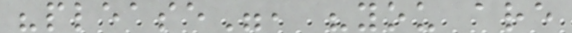"please", "you are
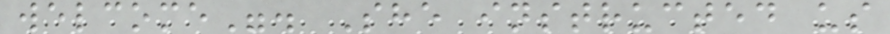welcome". She instructed us
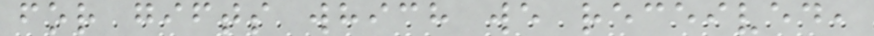for gifts which we received,
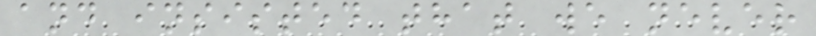and insisted that we never
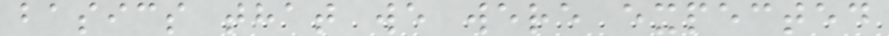basics that we were expected
